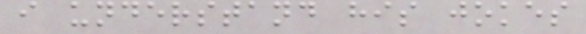i understand his jokes
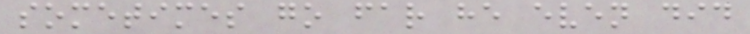sometimes go far he even did
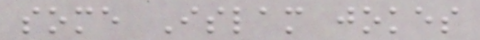some Islam jokes
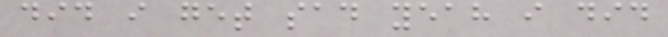did i get sad yeah i did
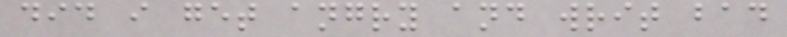did i get angry and writ bad
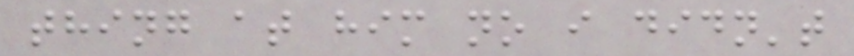thing at him no i didn't
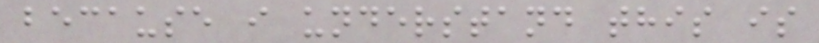because i understand this is
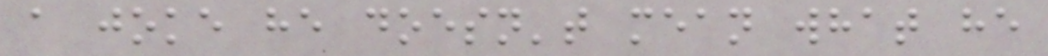a joke he doesn't mean what he
